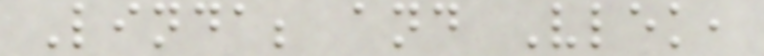Linda; and Vlek,
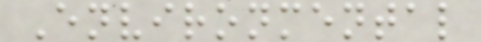Environmental
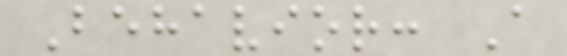Behavior: A
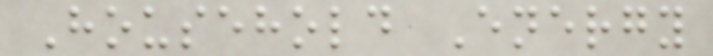Household Energy
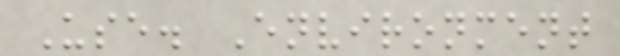Use. Environment
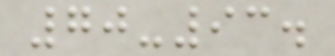70-93.
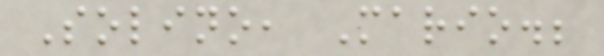Solino, Mario.;
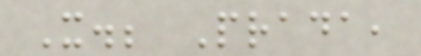X.; Prada,
